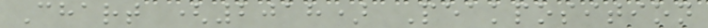Chart (2018) Peakposition
